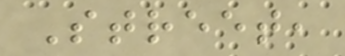Street,
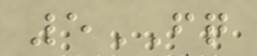5FQ
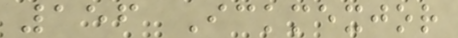156 Ickmexjor
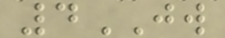4JW
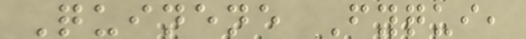Quinene Fyqui,
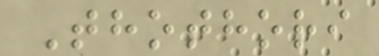Thothori
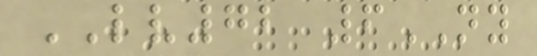LV72 6NY
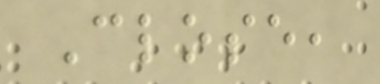Close,
